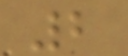2
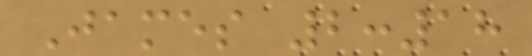James 2:18
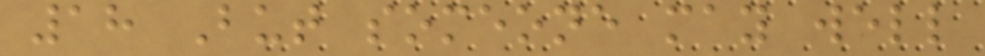18 But someone may well
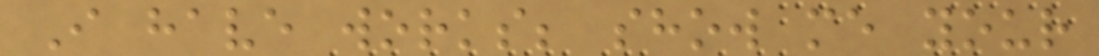I have works; show me your
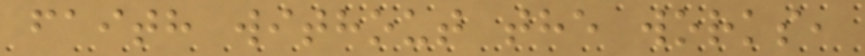faith without the works,
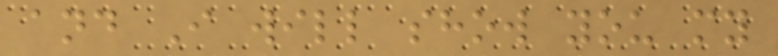and I will show you my
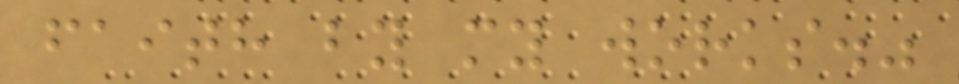faith by my works."
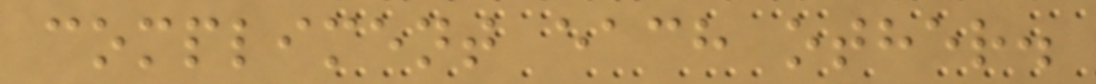compliment each other.
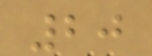20
